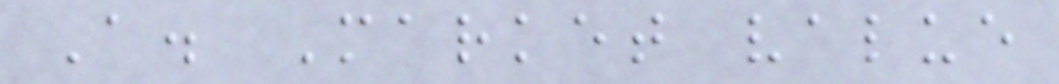A. Market value
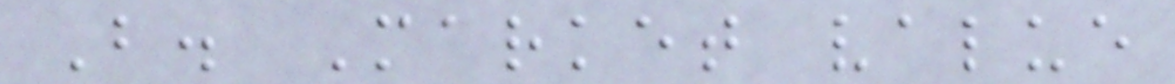B. Market value
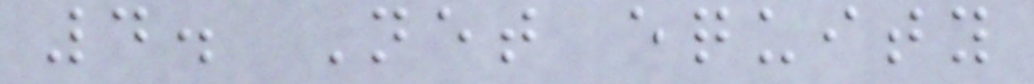4. Net equity
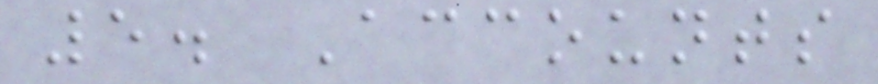5. Accounts
